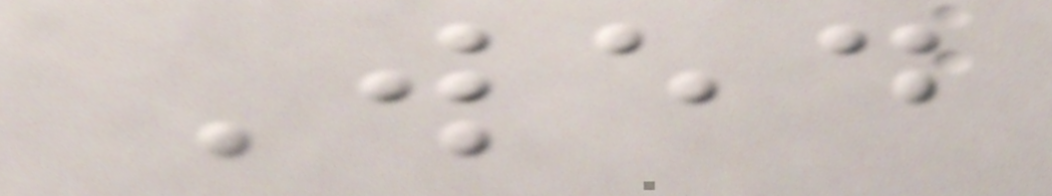Wed
